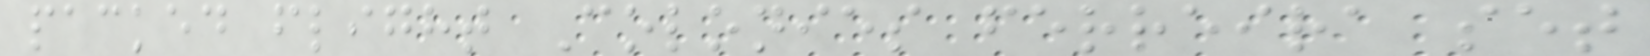packed flight Colonies ferreira set
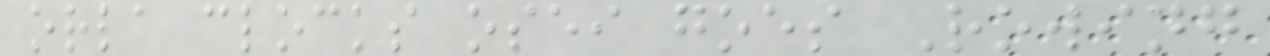orla clocks osei goes Rowing
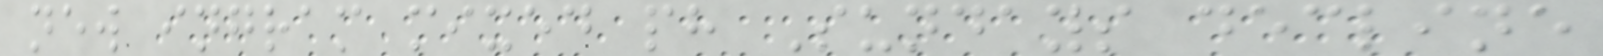new ingram mixed ph Sundays decline
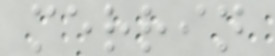merrin
